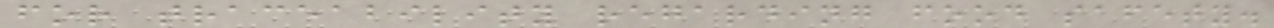for traceability regarding food safety.
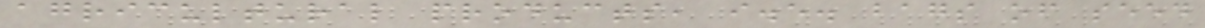agricultural products, i.e. bags of seed
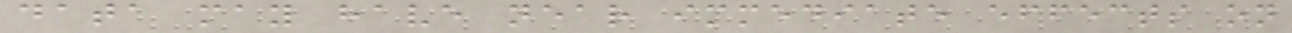data may have near immediate effects on
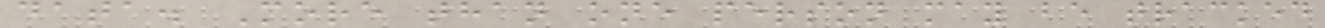data. More than one person may be tracked
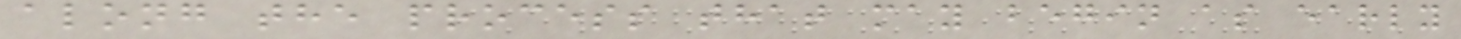along the process that may begin as early
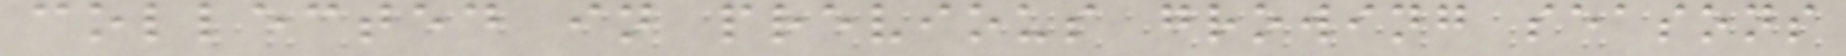collected in previous growing seasons
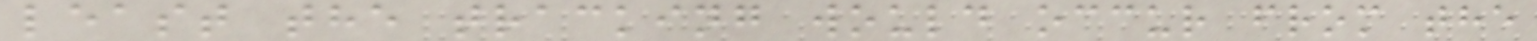least the tracking would occur from the
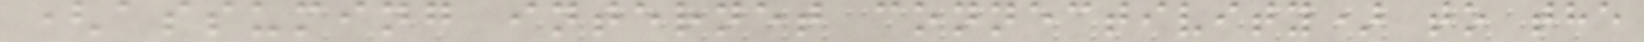(assuming internet connectivity) to the
